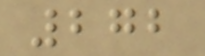272
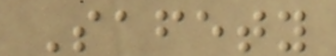Safety
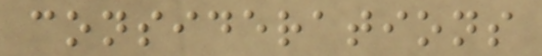considerations
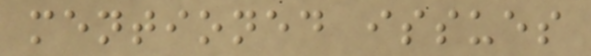mentioned issues
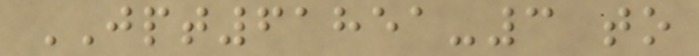JPT61851-3 to
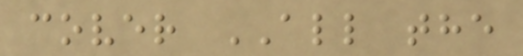cover ALL the
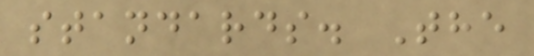standards. The
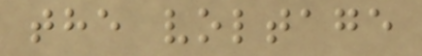the voltage
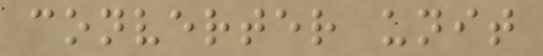converter unit
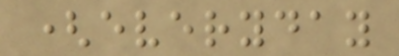(everyday
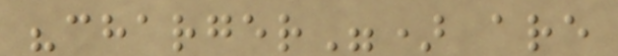"charger") are
